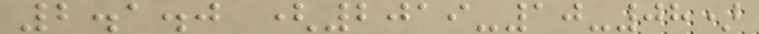2.1.0 (2019-10-08)
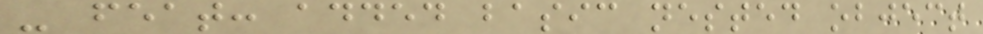- feat: added basic nested object
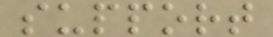support
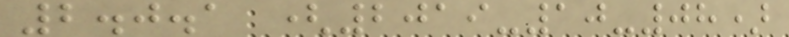2.0.1 (2019-10-08)
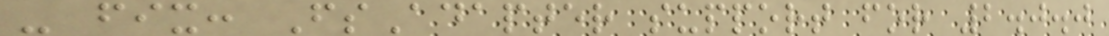- fix: FsAdapter support for 2.0.0
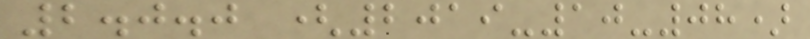2.0.0 (2019-10-08)
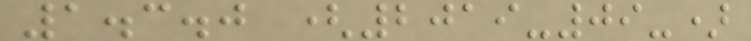1.3.0 (2019-09-)
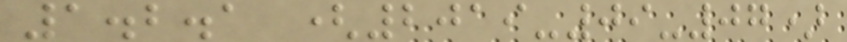1.2.1 (2019-09-07)
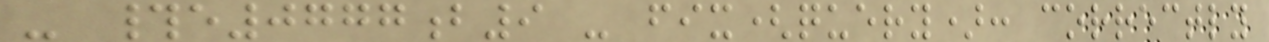- #e0777b9 - fix(query): correctly
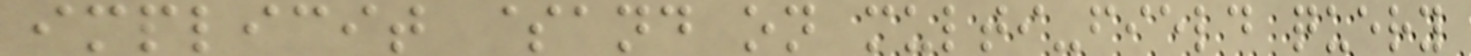implicit $and on multi-field query
